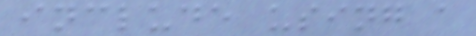include using a
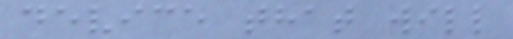device that will
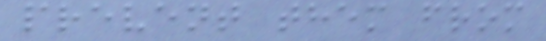prevent them from
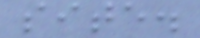site.
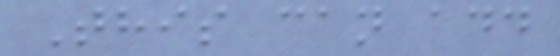This can add
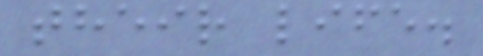their life.
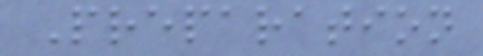Preparation
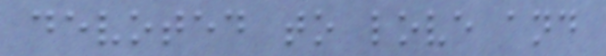devoted to love and
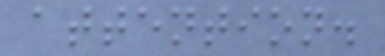attention.
